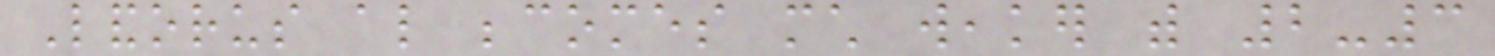Landorus also becomes much weaker with 2-3
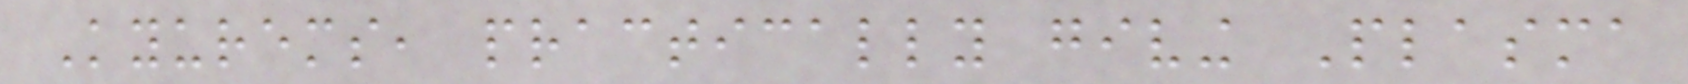Kyurems, practically giving Plasma
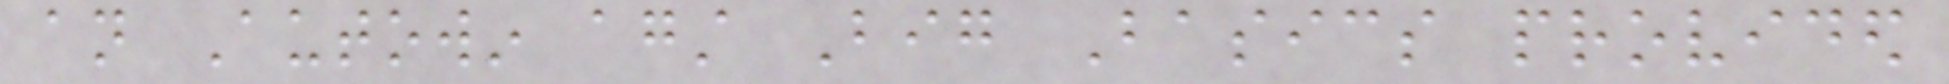an Autowin against Big Basics provided
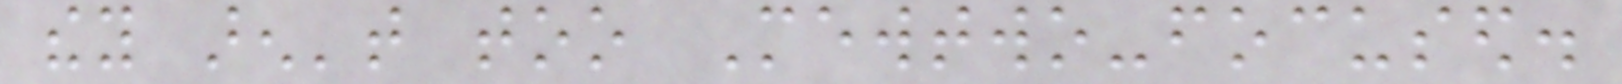they aren't too Mewtwo-focused.
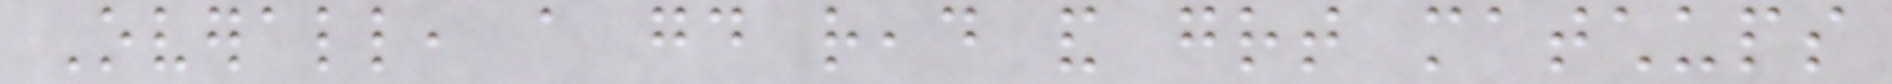Overall, a good read and great matchups
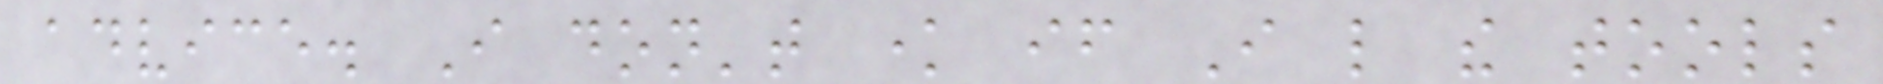advice. I don't know if I like the tools
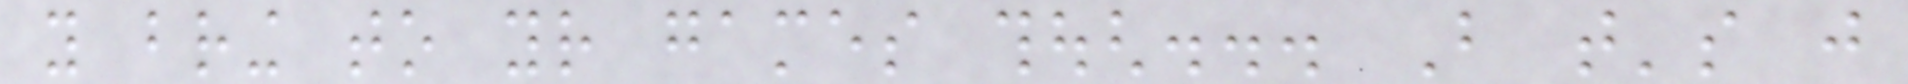you bring to your games though... But that's just
